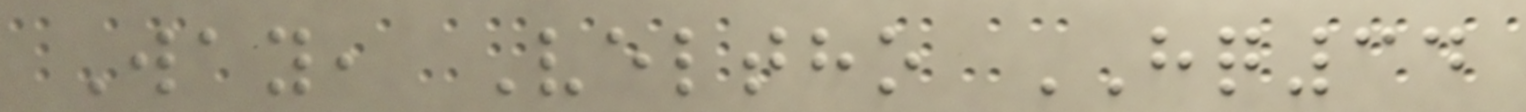Way, Veltho HQ34
